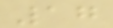17
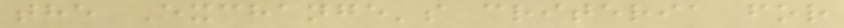the Exchange's criteria for
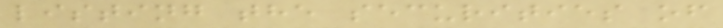listing the securities of
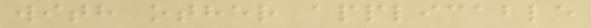with other applicable
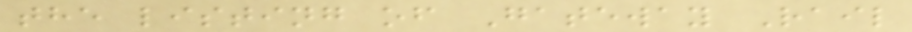the listing of Gateway Rail
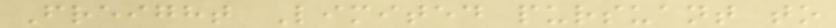Freight Limited pursuant to
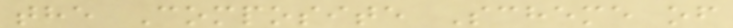the Composite Scheme of
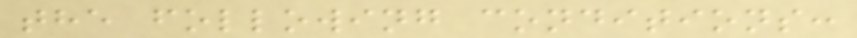the following conditions:
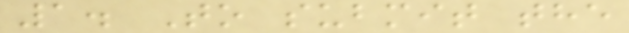1. To submit the
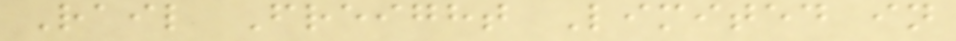Rail Freight Limited in
